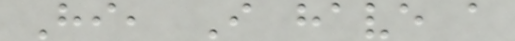Hi, I have a
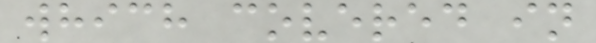which covered in
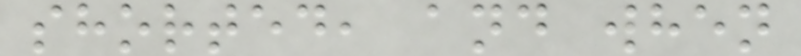shorted, and when
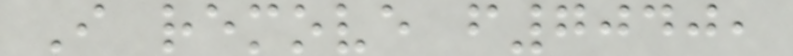I remove f7040,
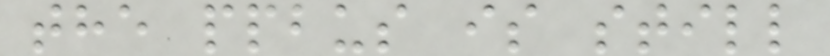the ppbus is still
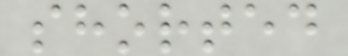shorted
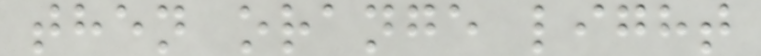then orange light
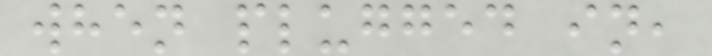when plugged in,
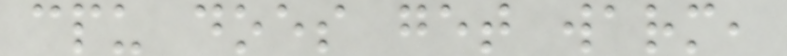cpu does get warm,
